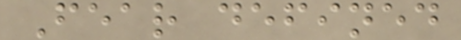Fear defined
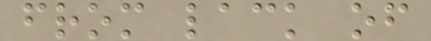from lack of
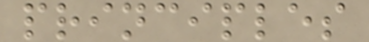principles
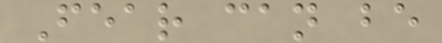Fear can be
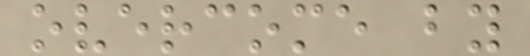overcome by
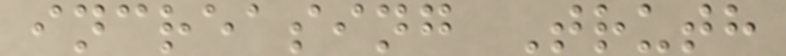increasing Truth
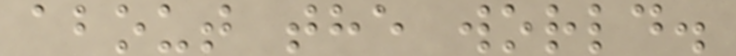about the world.
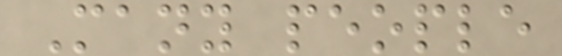Many people
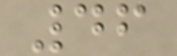46
